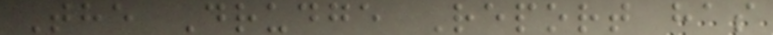The Drudge Report has
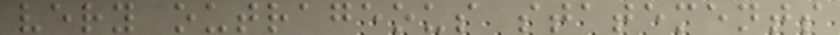very outrageous statements
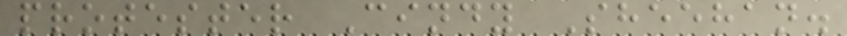protester Cindy Sheehan.
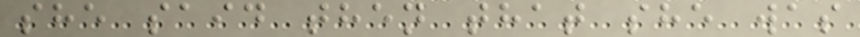she said then that she was
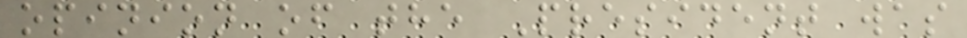opinion of the President was
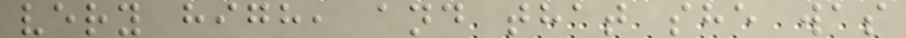very high, and that she was
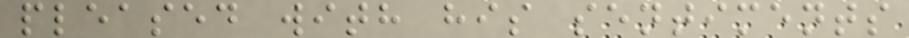pleased with his sentiments
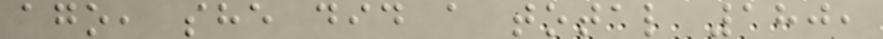ago, she did a total 180,
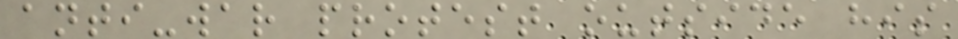anti-war protest outside his
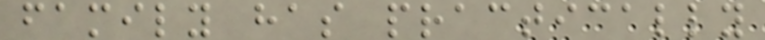family has practically
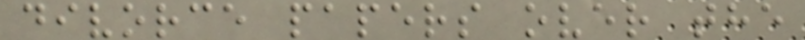divorce papers over the
